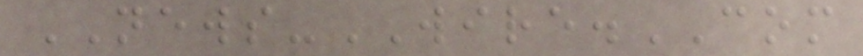NEWS-WIRE.COM
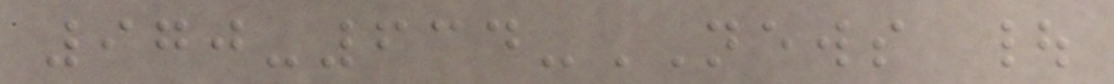970-634-NEWS |
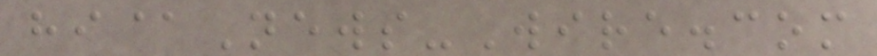hi@News-Wire.com
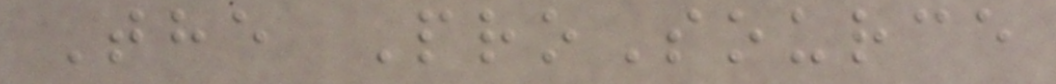The ProSource
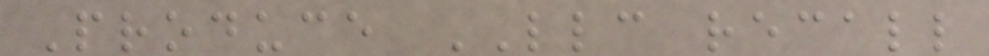Produce LLC recall
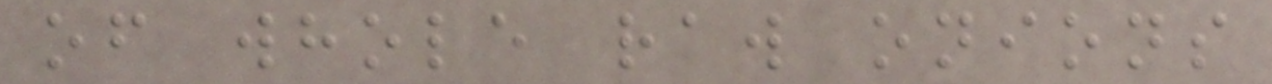of whole raw onions
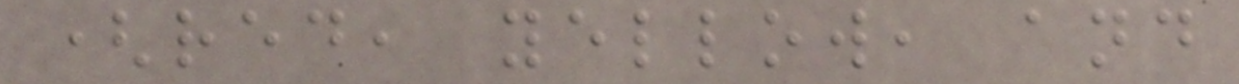(red, yellow, and
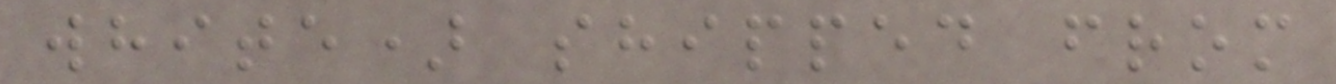white) shipped from
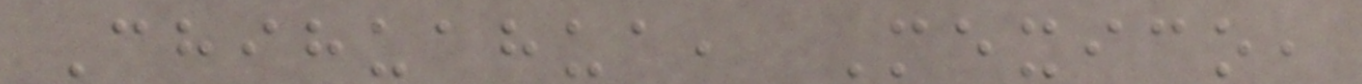Chihuahua, Mexico,
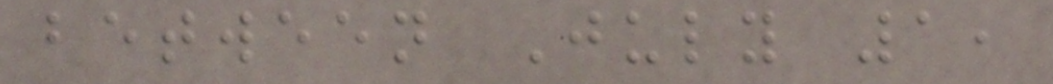between July 1,
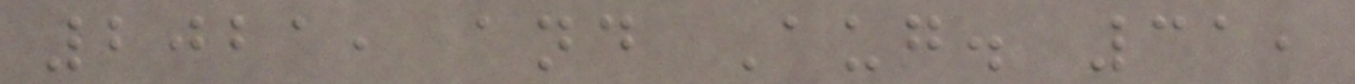2021, and Aug. 31,
